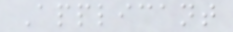Applicant
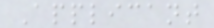Applicant
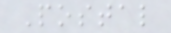Postal
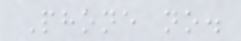Phone no.
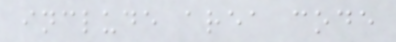include area code
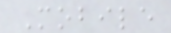Mobile
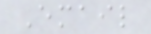Email
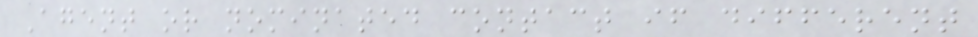Agent or nominated contact if different
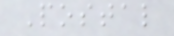Postal
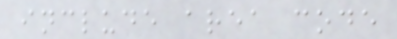include area code
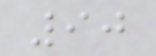90
